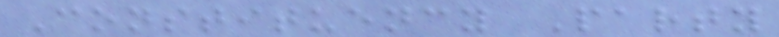Constituency Party
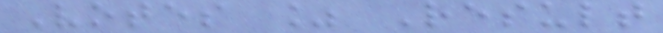Votes % Result
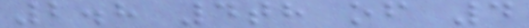2.8 4th of 4
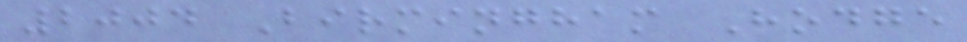2004 Birmingham Hodge
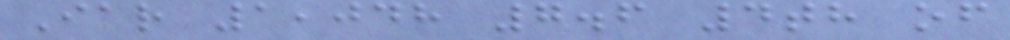Iar 1,048 7.6 4th of
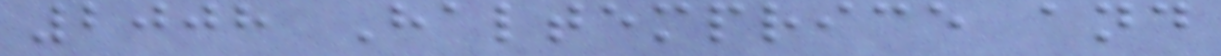2008 Haltemprice and
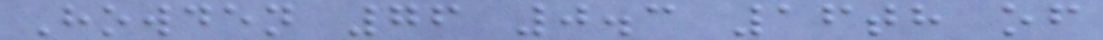Howden 76 0.3 16th of
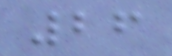26
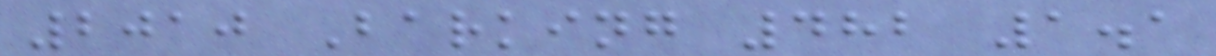2010 Barking 482 1.1
